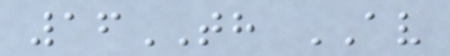16TH AV
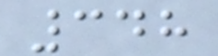348
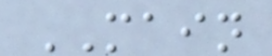MAIN
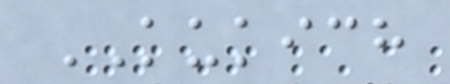KUKICH
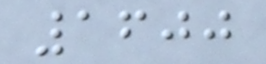1600
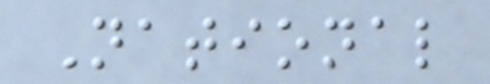National
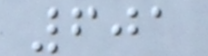601
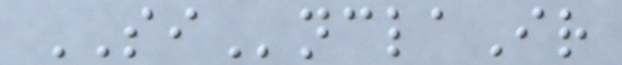SInclaIr
